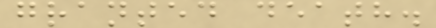granted death.
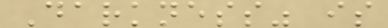Darkness" is
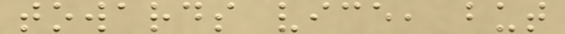towards vice, but
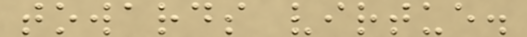towards virtue.
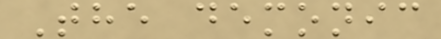The demonic
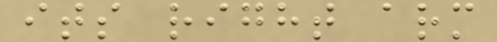its right arm
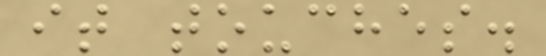it touches.
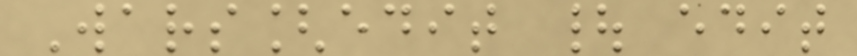Wars[edit | edit
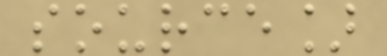source]
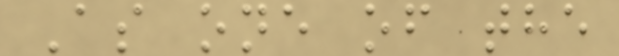As one of the
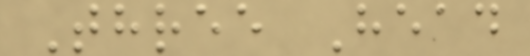Three Head
